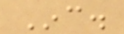Inc.
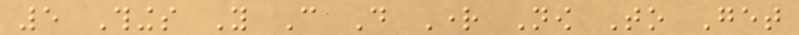5 Things You Can Do Right Now To Get
